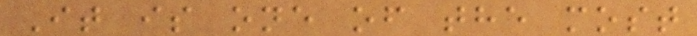It is one of the most
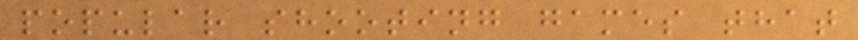popular shooting games that
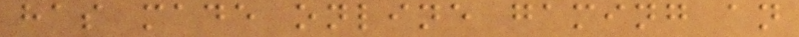has made online gaming an
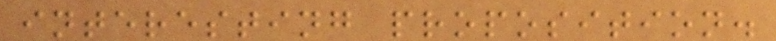interesting proposition.
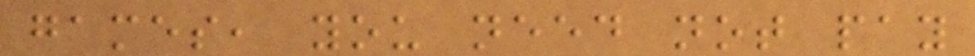games, you need not pay
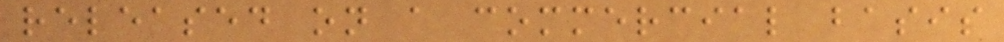released on a commercial basis
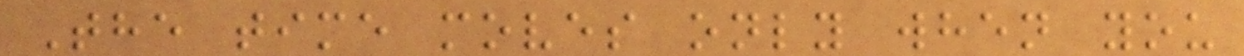The time moves only when you
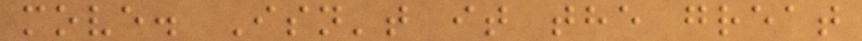move. Isn't it the great
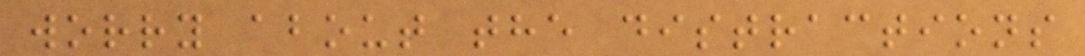worry about the distractions
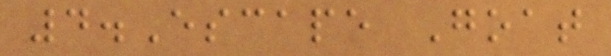4.Escape Goat
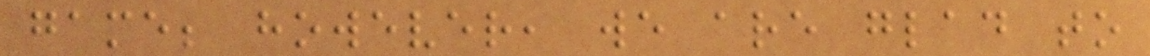game; however, we are glad to
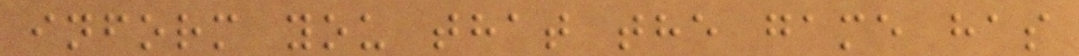inform you that the game has
